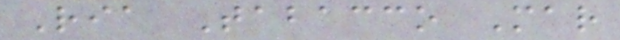Ria Tabacco Mar
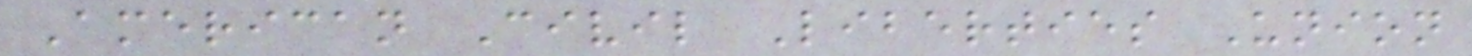American Civil Liberties Union
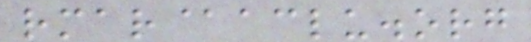rmar@aclu.org
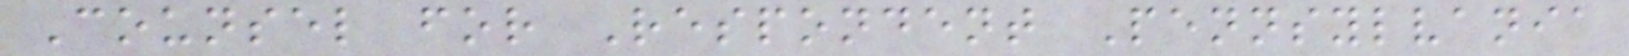Counsel for Respondent Pennsylvania
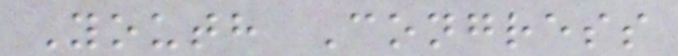Youth Congress
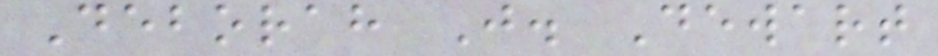Deborah J. Dewart
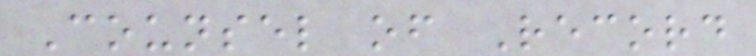Counsel of Record
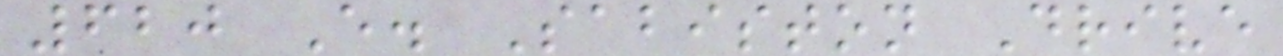620 E. Sabiston Drive
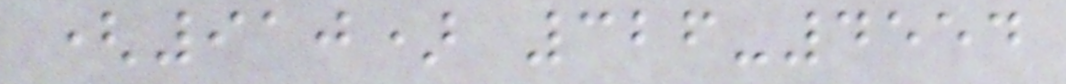(910) 326-4554
